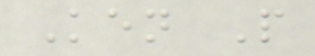Ken P
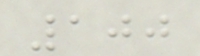100
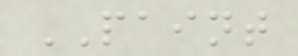PAINT
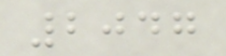2047
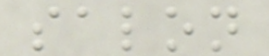salon
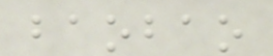baobao
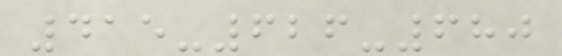415-626-680
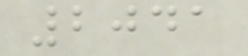2041
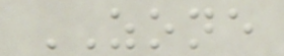ZONE
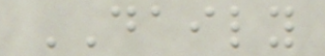DAILY
